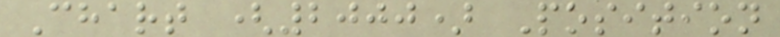Chart (2000) Position
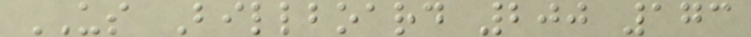US Billboard 200 173
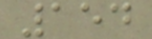154
